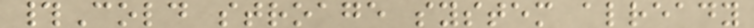#Cold stroage system already
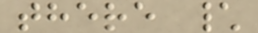there \
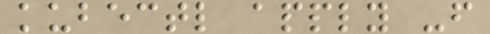kubectl apply -f
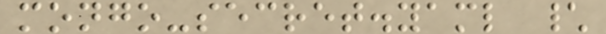mongo-secret.yaml \
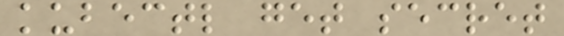kubectl get secret
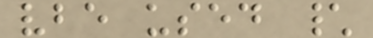vbe used \
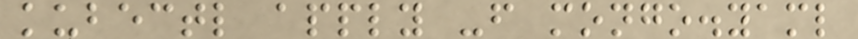kubectl apply -f mongo.yaml
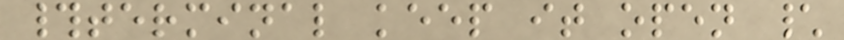#terminal keep it open \
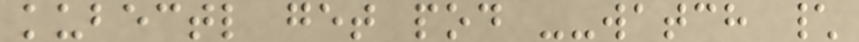kubectl get pod --watch \
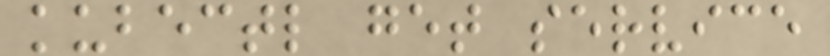kubectl get service
